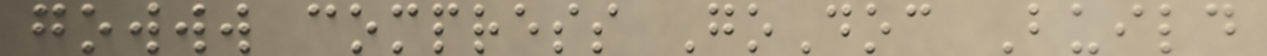gowww compress GoDoc Build
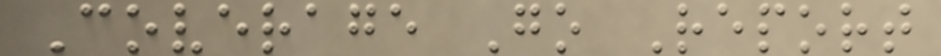Coverage Go Report
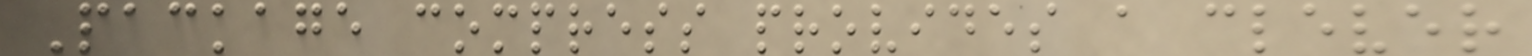Package compress provides a clever
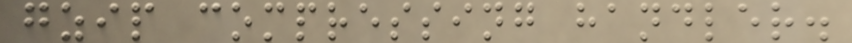gzip compressing handler.
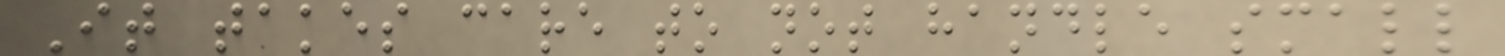It takes care to not handle small
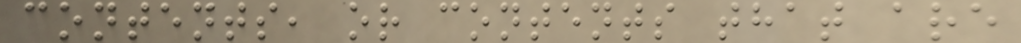contents, or contents that are
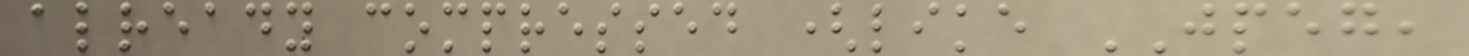already compressed (like JPEG,
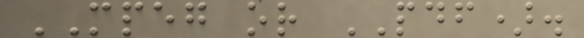MPEG or PDF).
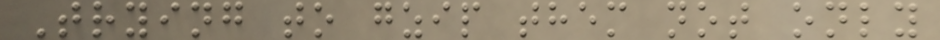Trying to gzip them not only
